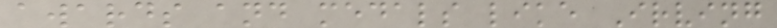awards and medals like Irving
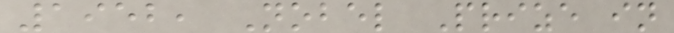1952, Nobel Prize in
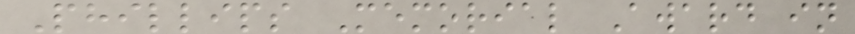Phillips Memorial Award in
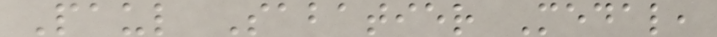Paul Sabatier Medal,
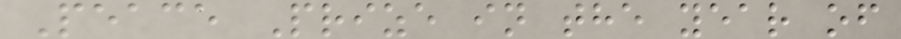Peace Prize in the year of
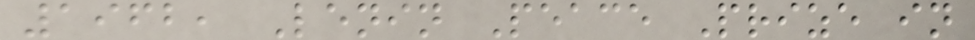1962, Lenin Peace Prize in
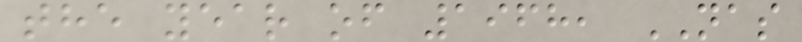the year of 1968, NAS
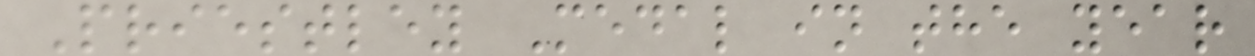Priestley Medal in the year
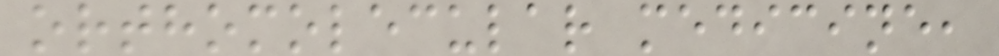orthomolecular medicine,
